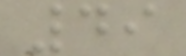49
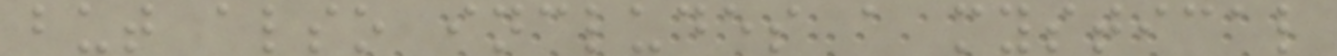but also includes a mystical
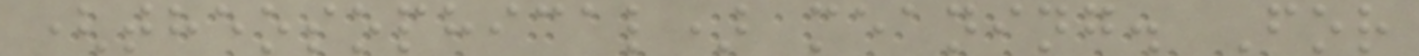(theosophical) meaning. For
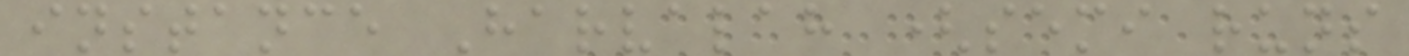instance Harvalah (semi runs
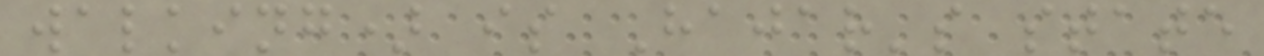walking) is Hajar's state
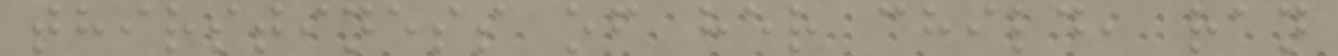thirstiness of her child, ran
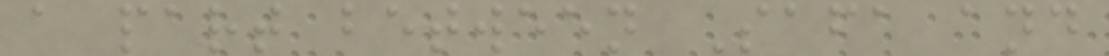a part between Safa and
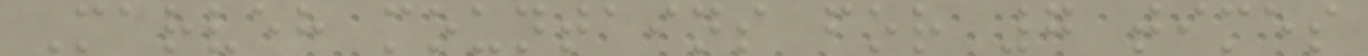Marveh mountains for 7 times
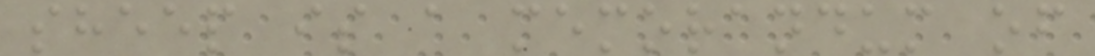sheep is a memorandum of
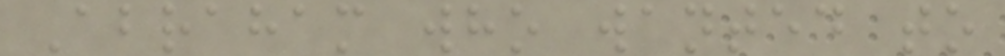Abraham who wanted to
